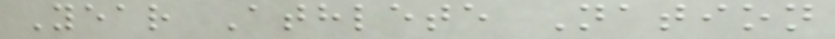Year Athlete Nation
